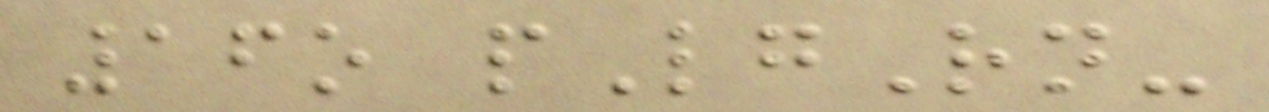16o pLgRn-
